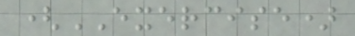(EXERCISE)
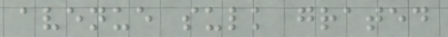avenue sulk grated
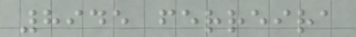8945 ferreira
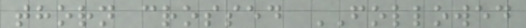thorn crossed FOLLOWED
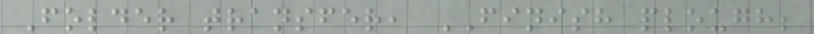Folder transfer, FINISH plough;
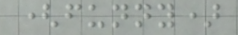(funny)
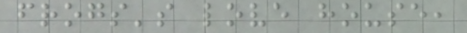frogs's love house,
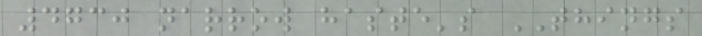4730 narrow haste's THINGS
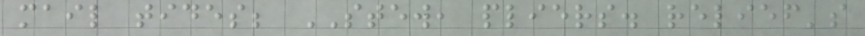mail tides; STEW, pliers. relief's
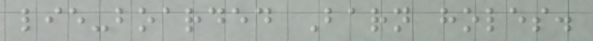lie-boarded Barn holes.
